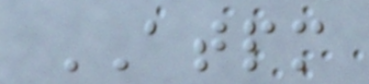ATPM
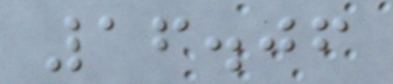16.06
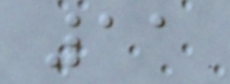11
